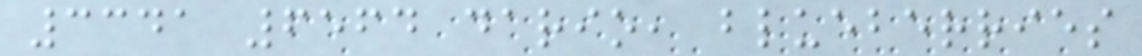3341 6564 dario, blueberries
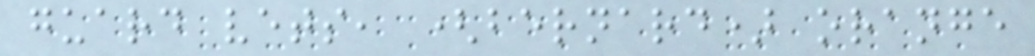guard vets, (bernard) orange
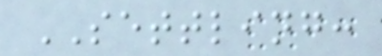SETTLING:
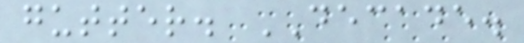gutter. DECADE.
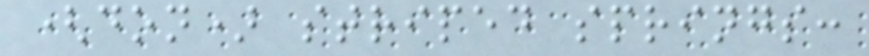(don) striped springs:
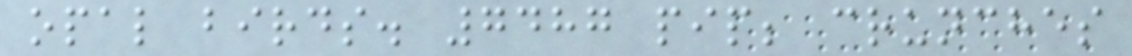opal birds. 7487 pip; crunches
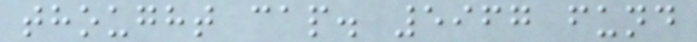thought cap. 5967 fund
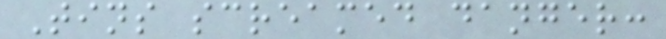Tins screamed danger:
